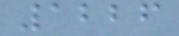1226
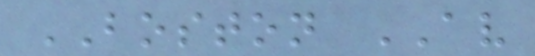BOSTON AV
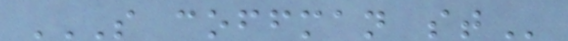S COFFMAN ST
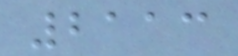2113
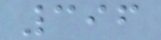396
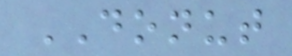DONUT
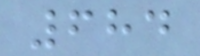684
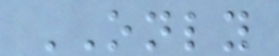ONLY
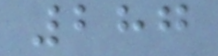287
